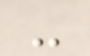-
